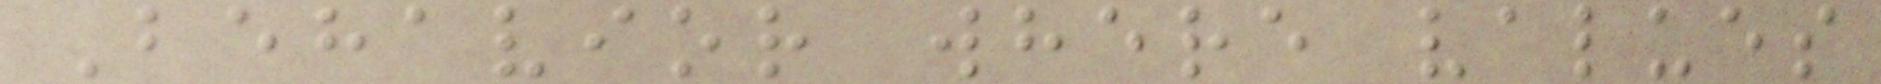Behavior where values
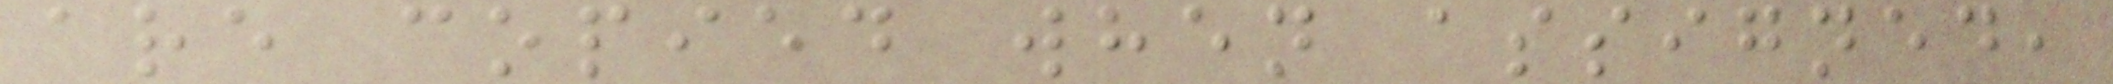are copied when assigned,
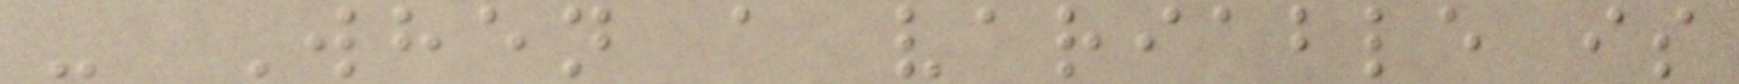- When a variable is
